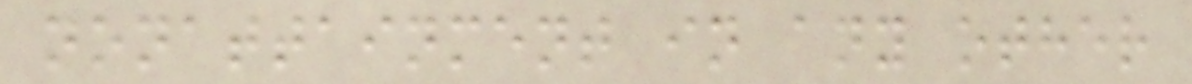nonattainment in any other
